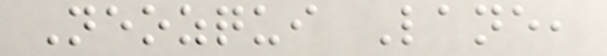Neozqui Lane,
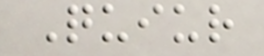Quiur
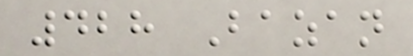428 Bazan
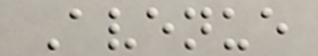Avenue
